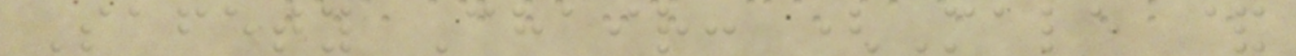Safety Chair: (Male &
